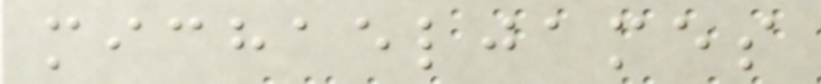michaeljames
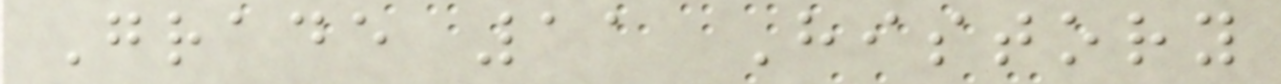Grade 11 History
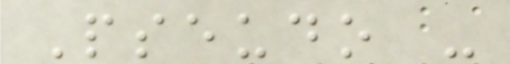Pseudo -
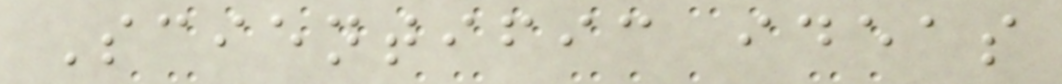Scientific ideas
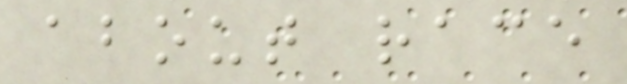about race
